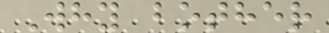Why bother
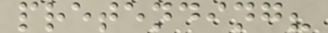pretending?
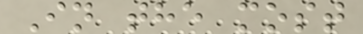In the most
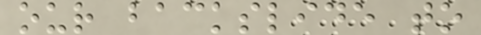our backslide to
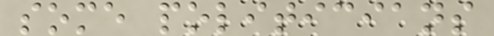some politicians
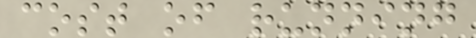cost of running
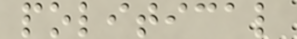political
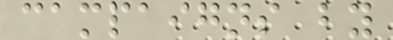campaigns by
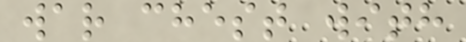war chest with
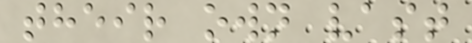their own vast
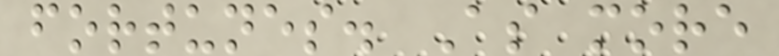fortunes. As more
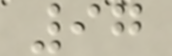97
